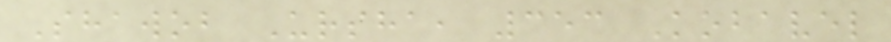Shawob Ursha, 353 Kobavel
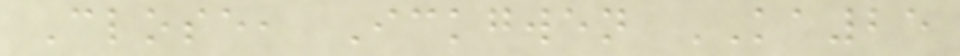Close, Ickgwen KA25
